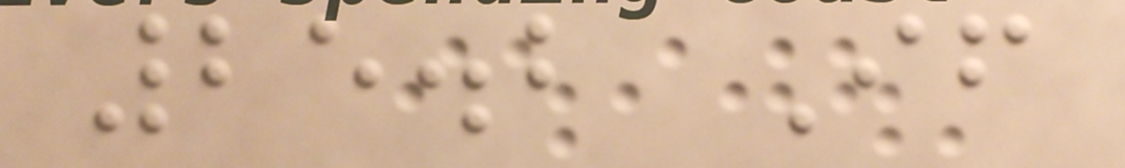25.2 If
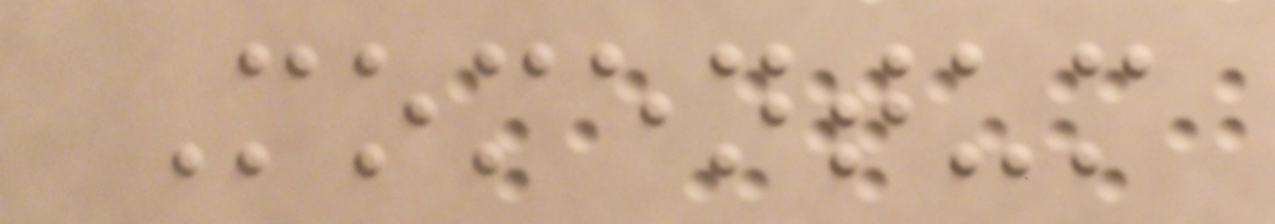Momentum
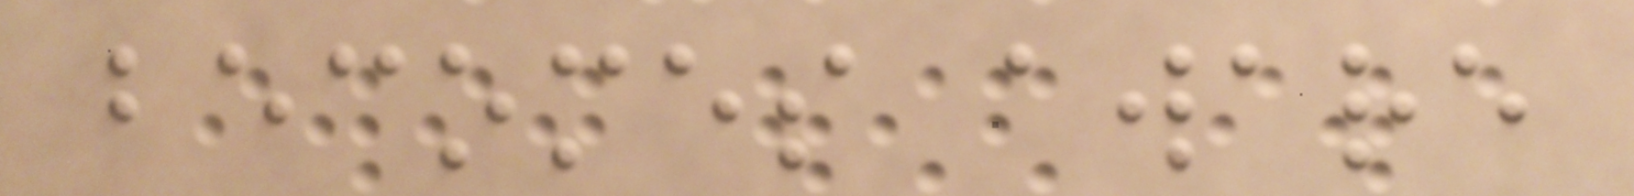becomes aware
